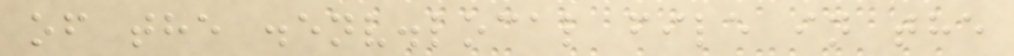of the .env.local file in the
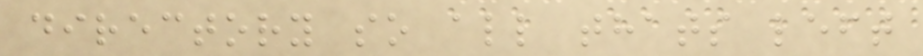directory so all thats left
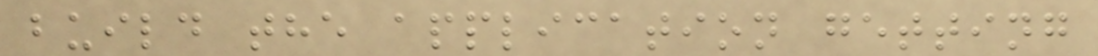build the application getting
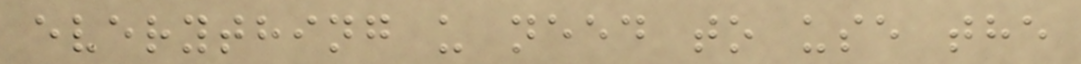everything u need to use the
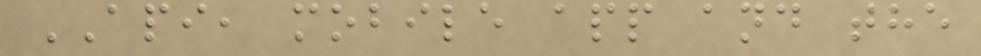API, mobile app and the
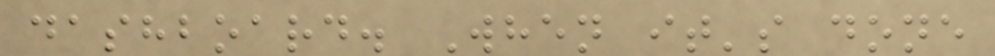dashboard. When it's done
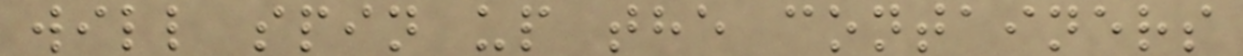will spin up the containers
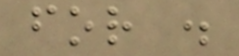for .
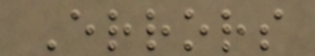Errors
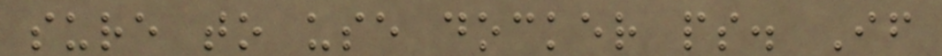sure to use docker ps. If
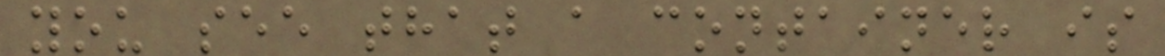you see that a container is
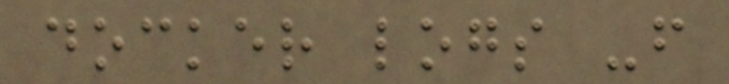docker logs -f
